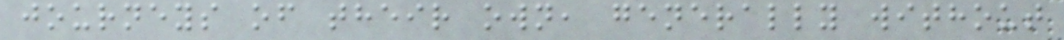journeys of their own, generally without
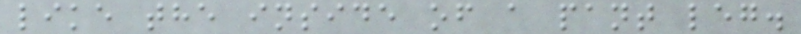like the inside of a pant leg.
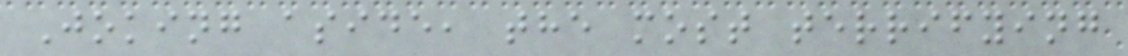Joking aside, the most terrifying
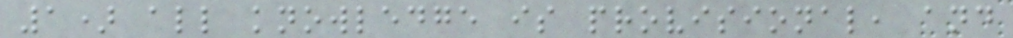1) all knowledge is provisional, and
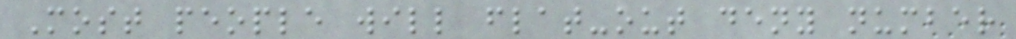Most people will flat-out deny number
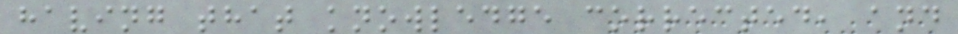having that knowledge corrected, and
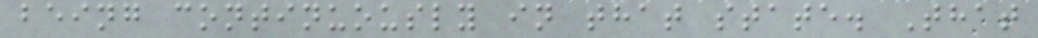being continuously in that state. That
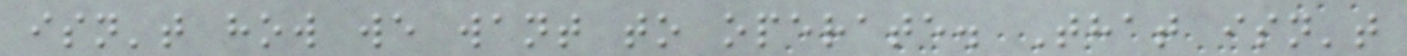isn't how we want to operate. That isn't
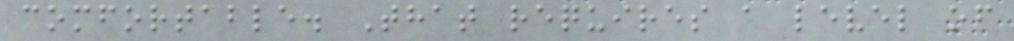comfortable. That requires a level of
